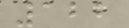122
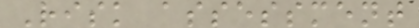Risk assessment
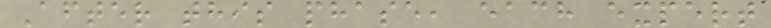After this phase, each expert
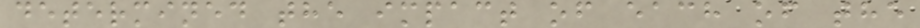determined the impact of each of the
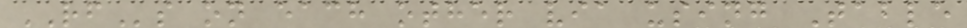RFs on each other via using Table
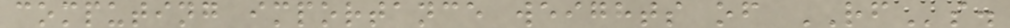computing importance weights of RFs.
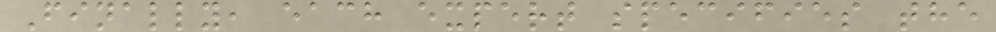Finally, each expert specifies the
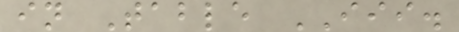in Table III.
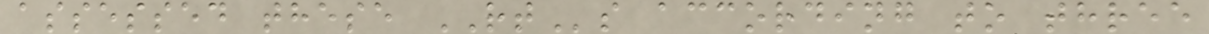assessed these RTs according to three
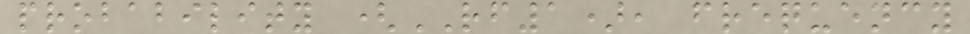probability (RF1), frequency
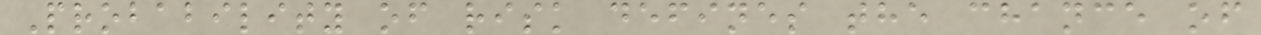Probability of risk defines the chance of
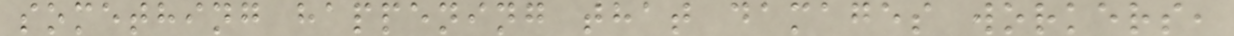something happening that damages workers,
